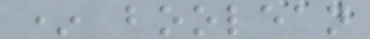* boolean
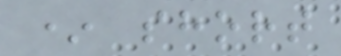* short
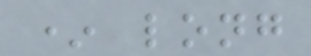* long
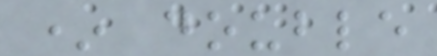* double
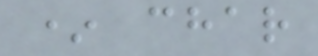* char
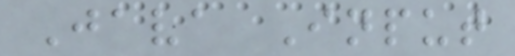Java Input
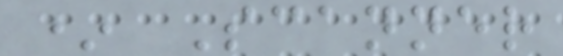* Scanner
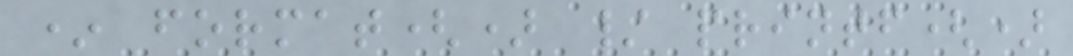* format() / printf()
